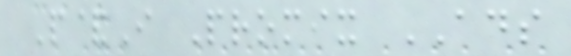P&I Promix ADS
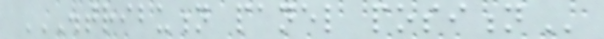DISTRIBUTION PANEL POSITION
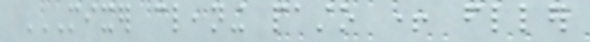MIXER CLEANING PASTO + FLLER
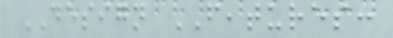DESIGN FEATURES:
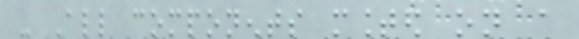- All components mounted on a
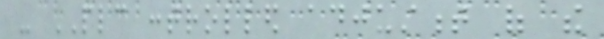- PLC controlled adjustment of the
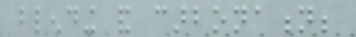blending and carbonation;
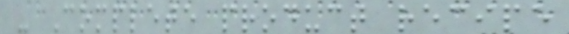- Complete product recipe
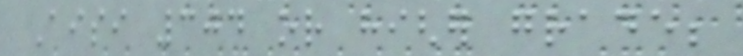Aisi 304 or higher grade;
